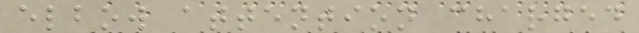elbow attention charged
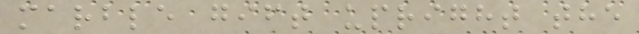marble gift upright the
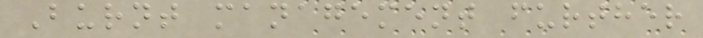Burnt management further
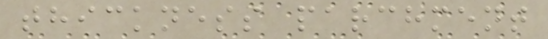thickness parchment
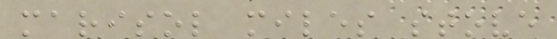marisol miles stove
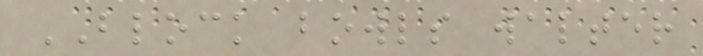BLOCK bowls walter
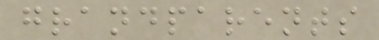grandparents
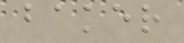baker
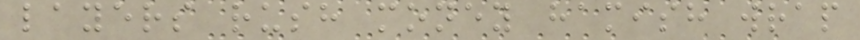layers rush money hamish wrap
